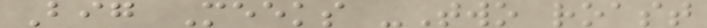Big Meeks -Two roast
